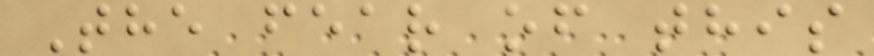The fear of this
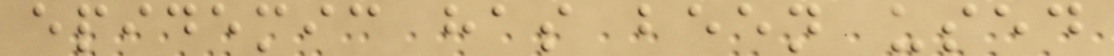epidemic has been used
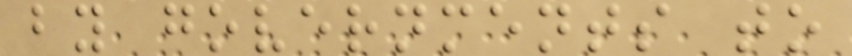by governments to
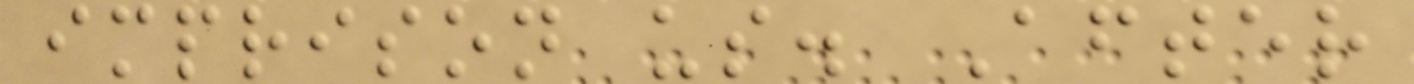imprison us. After
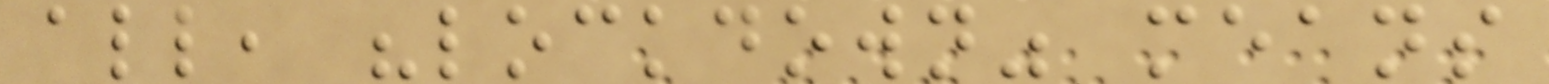all, "lockdown" means
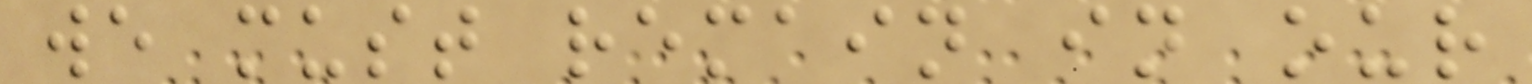we must remain in our
